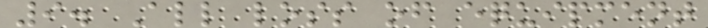9. All loss of equipment
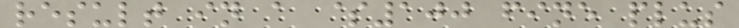result in a $100 fine plus
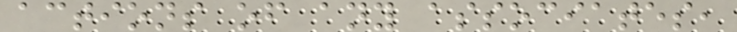actions of any associates,
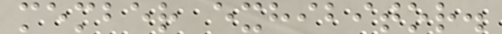member exhibitor.
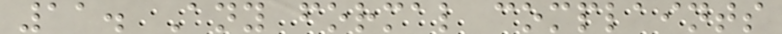11. Any formal complaints
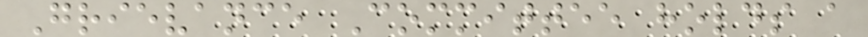Grievance Committee holds a
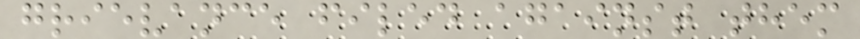grievance filed against them
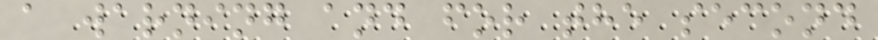a warning and for the second
